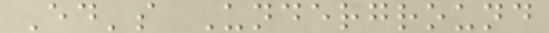Ed's Underground
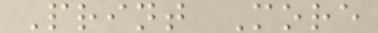Print More
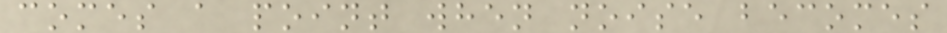comes a point when noise becomes
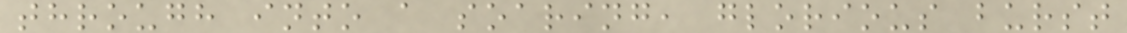through into a soaring, glorious burst
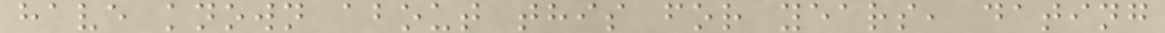have known about this for years, dating
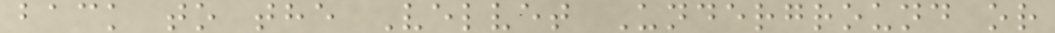back to the Velvet Underground or
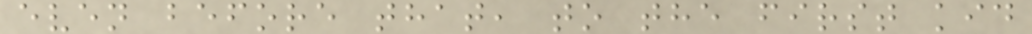even before that, to the first kid
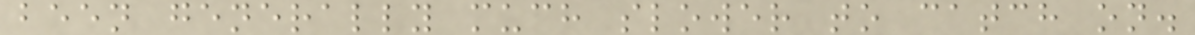been generally much slower to catch on.
